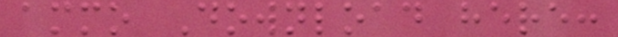ammo Download here:
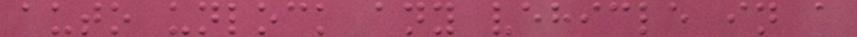auto unlock any vehicle in a
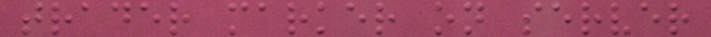trader marker on server
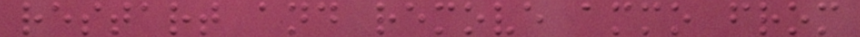restart and remove ammo from
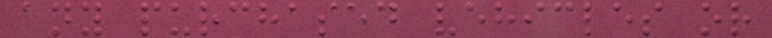any purchased vehicles or
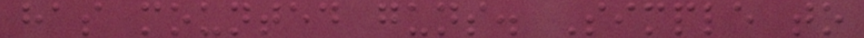has mounted guns. Simple to
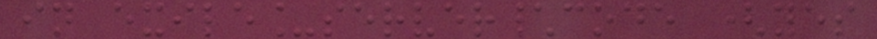in exile_server\code (yes
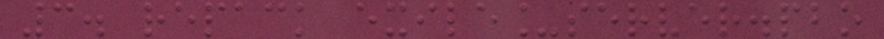3. repack exile_server.pbo
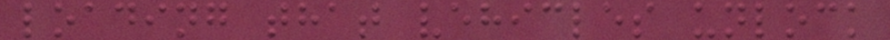loading that vehicles unlock
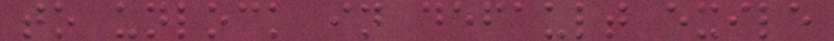to unlock in default exile
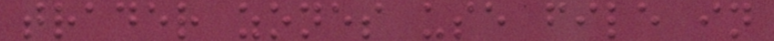trader zones use file in
